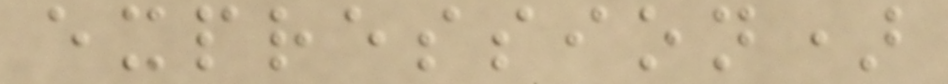expression)
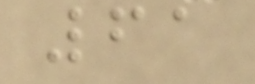61
